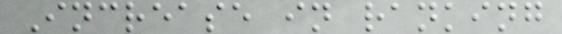Increase in ranking
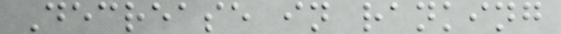Decrease in ranking
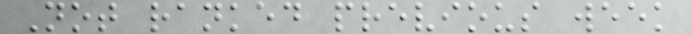Not ranked previous week
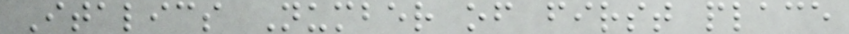Italics Number of first place
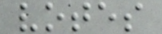votes
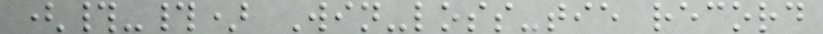(#-#) Win-loss-tie record
